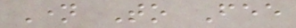Name To Fee
